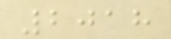2018
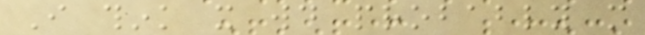I think it would probably more
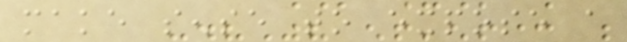make sense to expose a
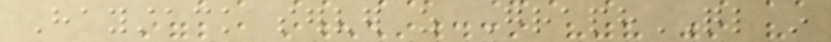Haystack server as GraphQL in
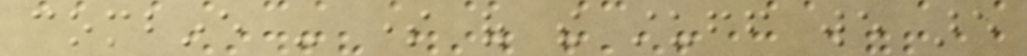combine - some of the stuff we are
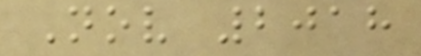Nov 2018
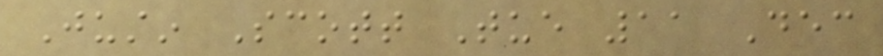Justin Scott Tue 11 Dec
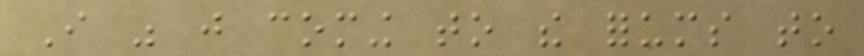I was just coming to the forums to
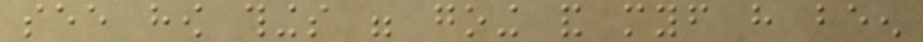see how things were going and myself have been
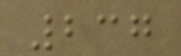237
